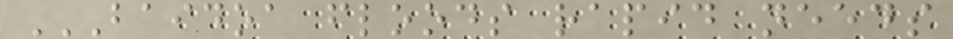BAIDOA FLOODS RAPID NEEDS
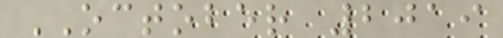OCTOBER 2019
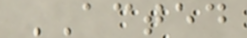ACTED
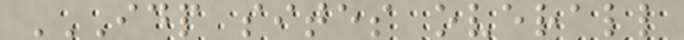IDP SITES OVERALL
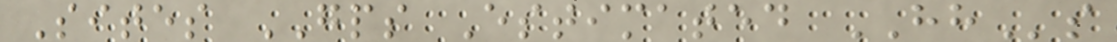Sites GPS Estimated HHs
